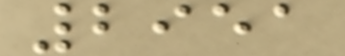2951
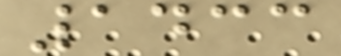1433
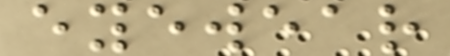eyewear
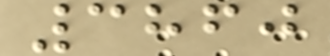3860
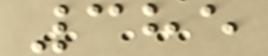385
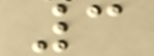3
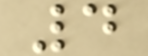4
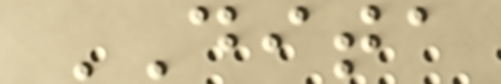DITA
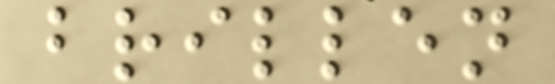brillen
